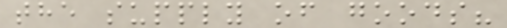the supply of goods?
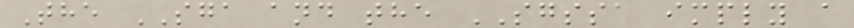The SGA and the SGSSA imply a
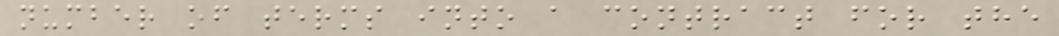number of terms into a contract for the
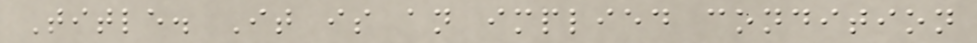Title. It is an implied condition
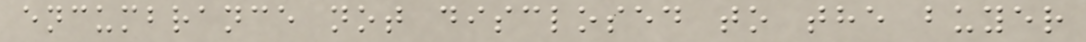encumbrance not disclosed to the buyer
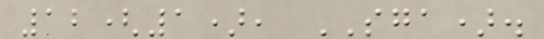12(1), SGA).
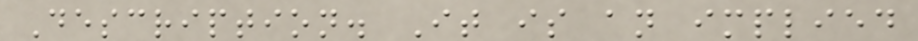Description. It is an implied
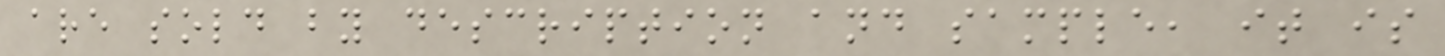are sold by description and sample, it is
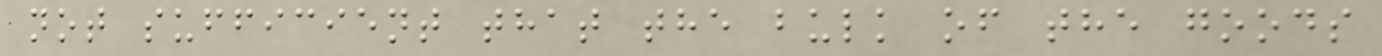not sufficient that the bulk of the goods
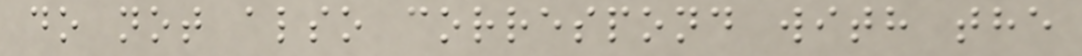do not also correspond with the
